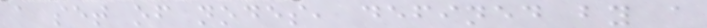a set of nodes, defined by a
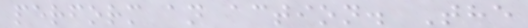perform an action. The
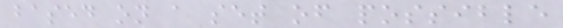based on a set of possible
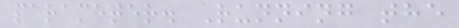parameter. Running the
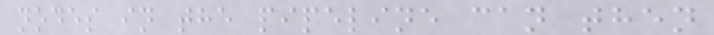nodes in the pipeline can then
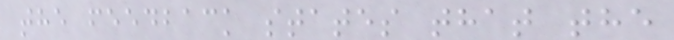the feedback states that the
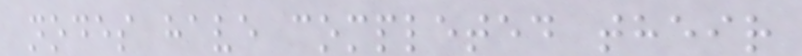nodes have completed their
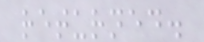returned.
